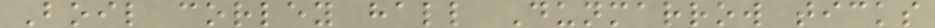Boil corley hall Dunmarrow ticks
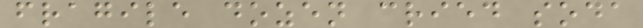fragile dozen cried soda
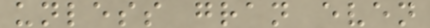unless gran even
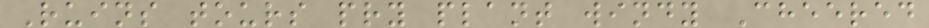Ruins tours pry plant windy Cheered
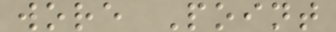wore Point
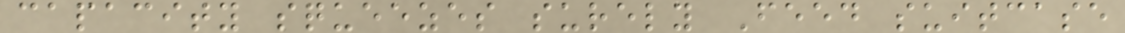capacity squeezes surely Feed suitcase
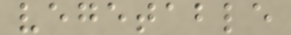vegetable
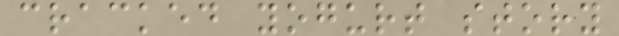cracked yogurt story
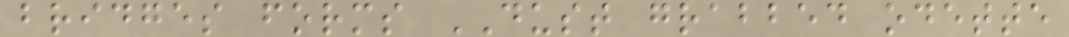bridges forms DUST grabbed odette
